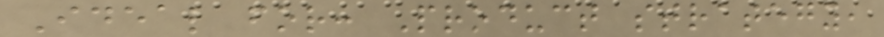Ideal for: Product strategy,
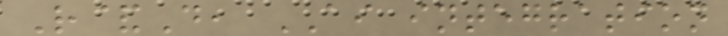R&D, AI integration
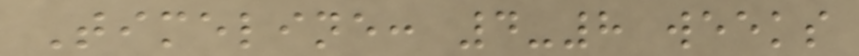Timeline: 4-8 weeks
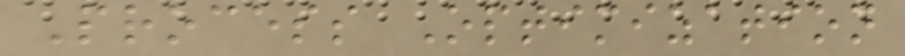Process Optimization
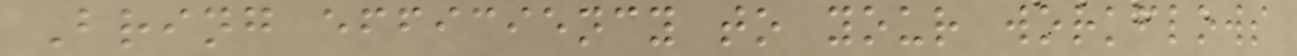Bring efficiency to your workflows
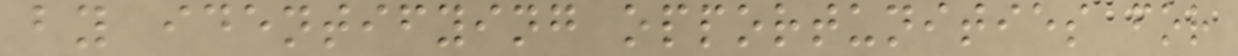by identifying opportunities for
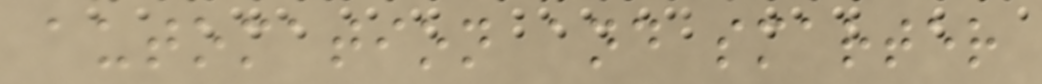automation and smarter
